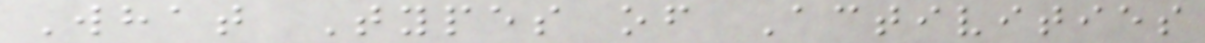What Types of Activities
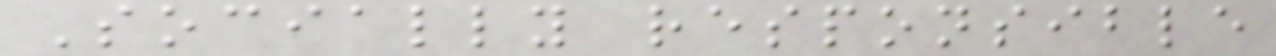Socially responsible
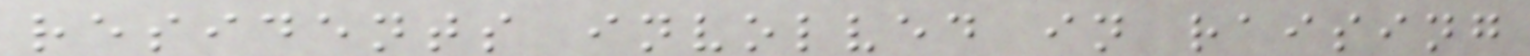residents involved in raising
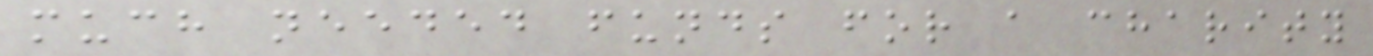much needed funds for a charity
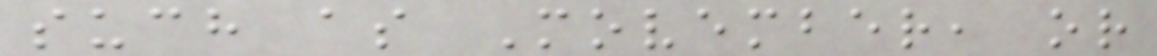such as Movember, or
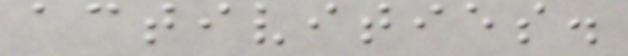activities.
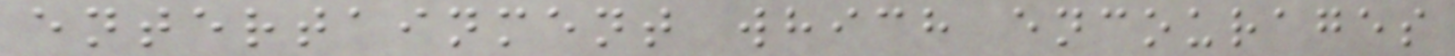entertainment which encourages
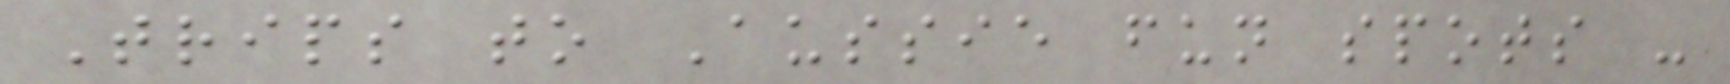Trips to Aussie fun spots -
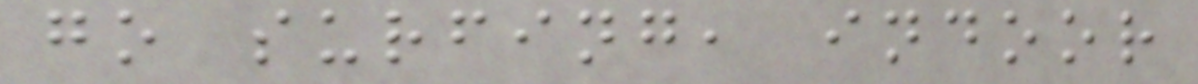go surfing, indoor
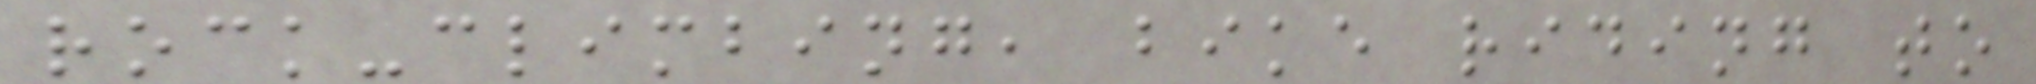rock-climbing, bike riding to
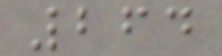264
